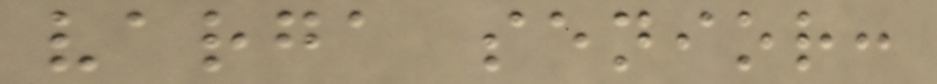varga senior:
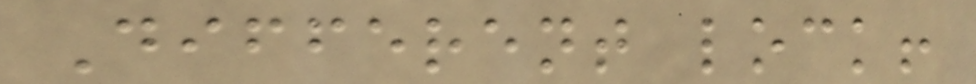Different lock!
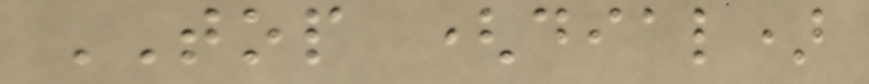TOP (dial)
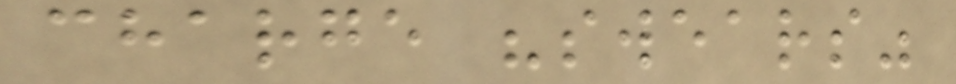charge "swears"
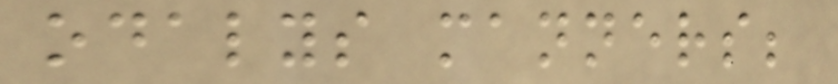odalys manners;
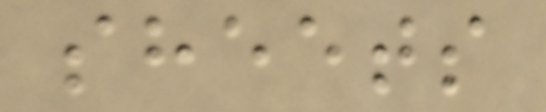sheets
